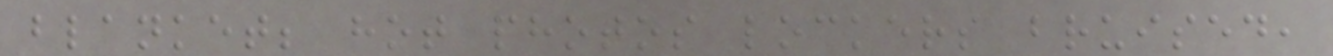blanket; hot photos lockers bruised,
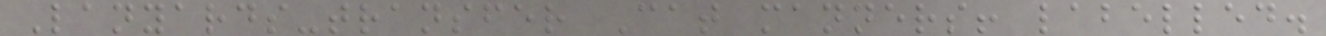Lanyards-transfer Cat manners! labelled.
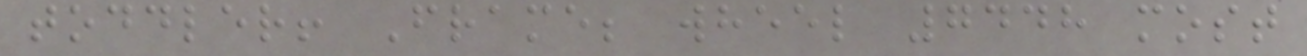toddler! Frame; wheel 7448 most
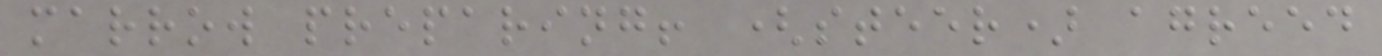marrow preparing! (steer) agreed
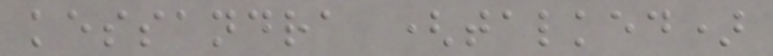kessandra (talked)
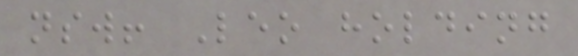nsw! Leo holding
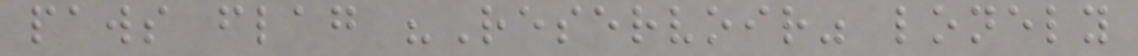paws flag "Reservoir" lonely
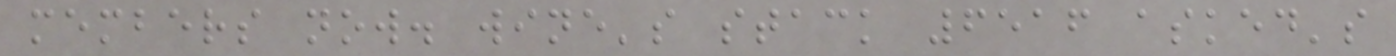members now. wine's stack 6516 asked's
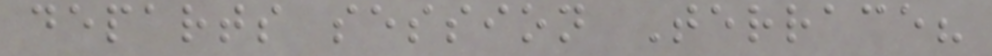departs session Terrace?
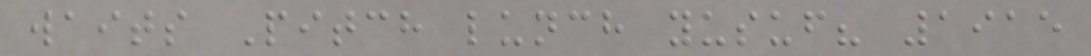waits Pitch lunch yusuf? 1915
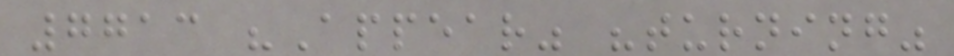7713 "Appear" "turning"
